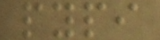pypi
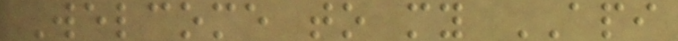Welcome to my API
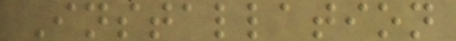Installation
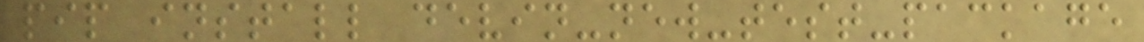pip install devin-new-test-package
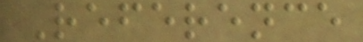Reference
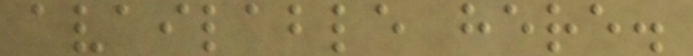available here.
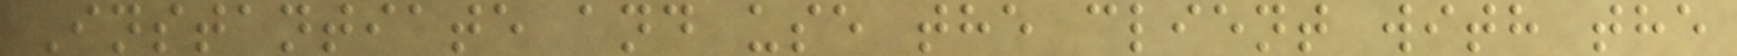Instantiate and use the client with the
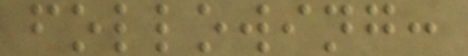following:
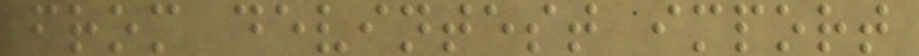from devintest import
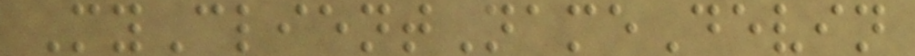MyClientNameDevin
